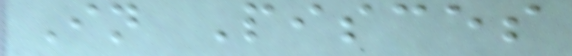In Pisces
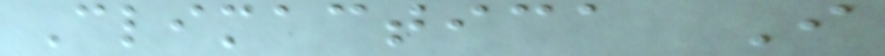Climactica I
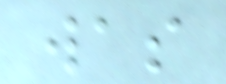was
